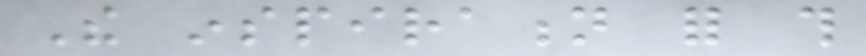The inspiration for this
